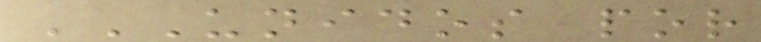UNIDOS POR
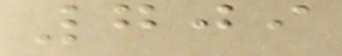709
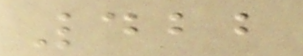422
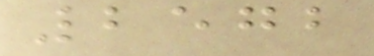2572
